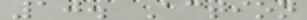10. Action
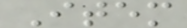Item
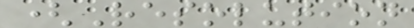(Resolution
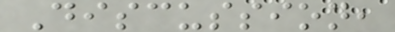Discussion,
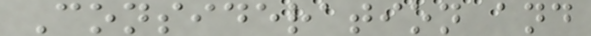Consideration and
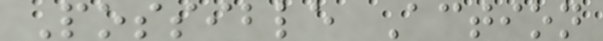Possible Action
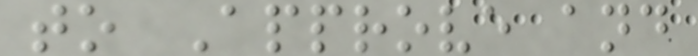to Approve and
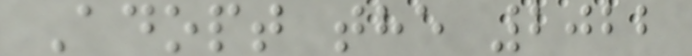Adopt the 2022
